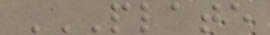PLATE
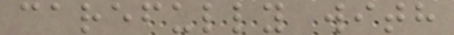carefully with
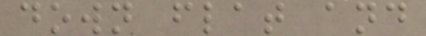down flat and
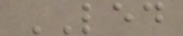LED
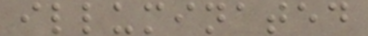illuminated
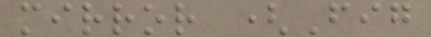mirror (Fig
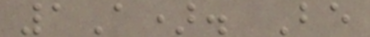1A). Be
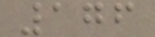176
